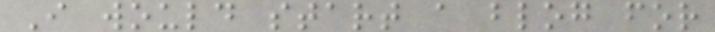I would start a blog for
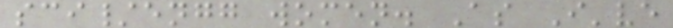sci/engg women. As I've
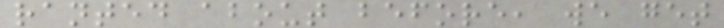ranted about before, we get
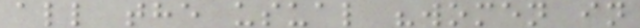all the usual "women in
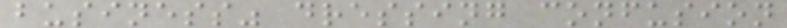business" dressing confusion
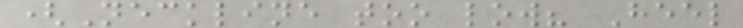(Neckline too low? Heel
